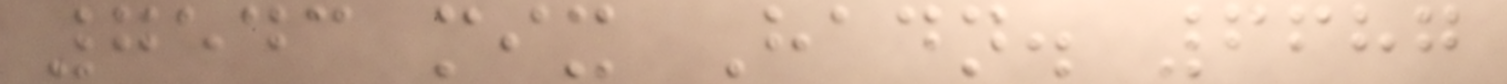7543 mix Hadn. 6687
